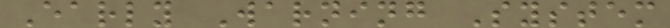Early Warning System
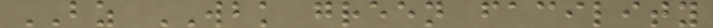BZ WBK green facility
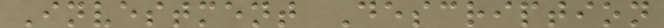Investment Description
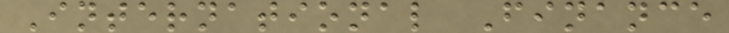International Finance
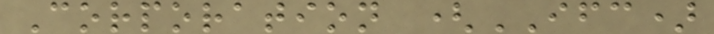Corporation (IFC)
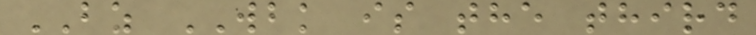BZ WBK is the third
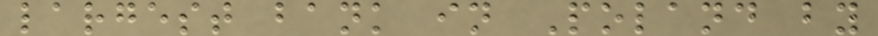largest bank in Poland by
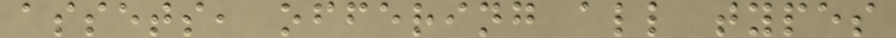assets, offering all types
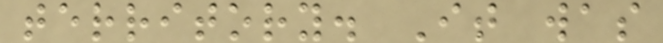territory. It was
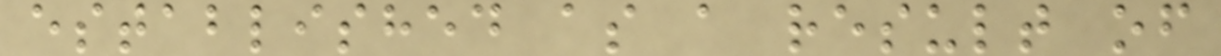established as a result of
